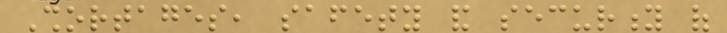Shortages, safety and security of
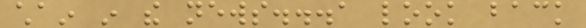chain in the news...a look back
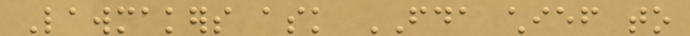Lawmakers ask FDA chief to
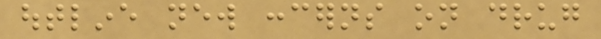outline new concerns on drug
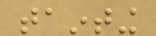tainting
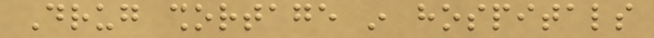Drug shortage in hospitals
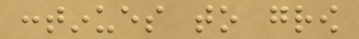continues to grow
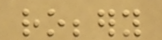robbery
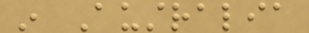in Australia
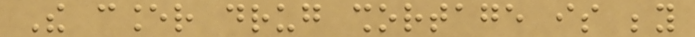The cancer drug shortage is beyond
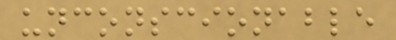unconscionable
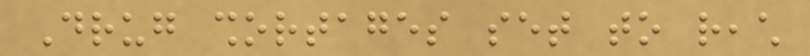Drug shortages set to reach
